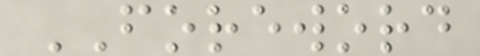FOREWORD
